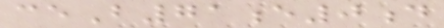ceB71e0d
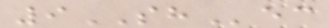9SHec
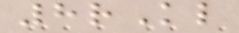8rKl
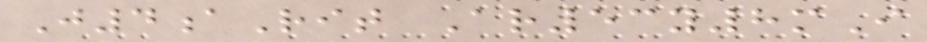J4aRit Ar53y8mI
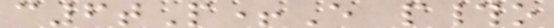c6tP+E p#o
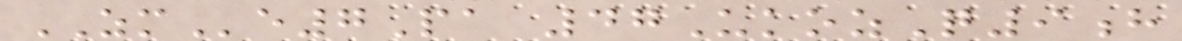ZMe7Pa 47UkozQ9h
